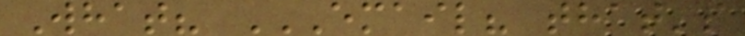What? EMAIL? THAT'S
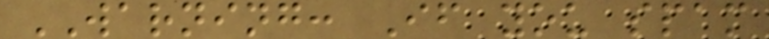WARNING: If you spam
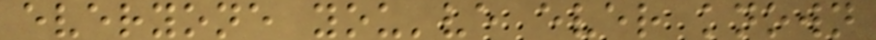everyone you've ever known
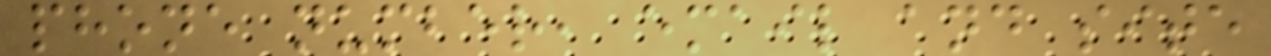phone number, email and site
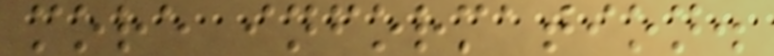more information.
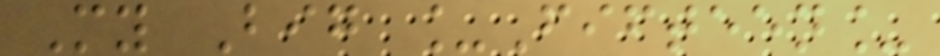My Big _Fifteen_
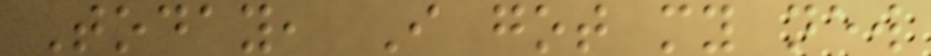Today, I got my new
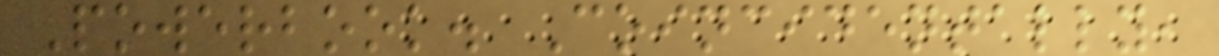Powerbook. Coincidentally,
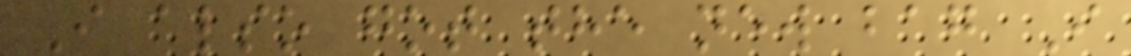I also got the new bag I
